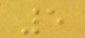5
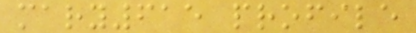mary615 profile
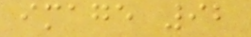image 92
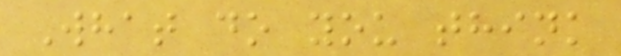What do you think
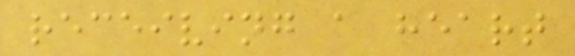receiving a heart
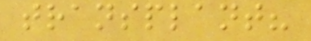transplant?
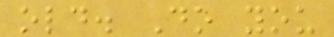old. Do you
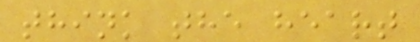think the heart
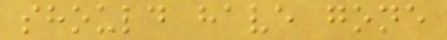should have gone
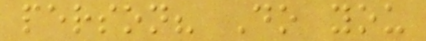person? Do you
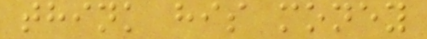think his money
